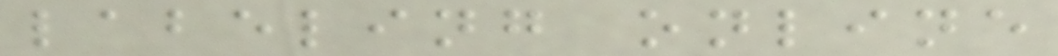labeling online
